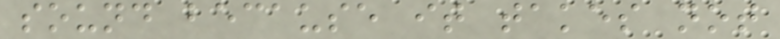sound because it takes not
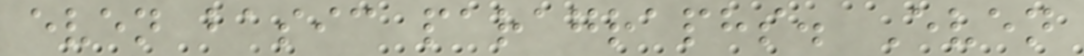even basic paragraphs. Even
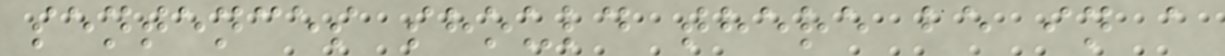sentences should there be in a
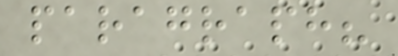paragraph?
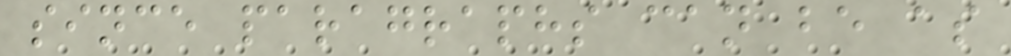since paragraphs can be as
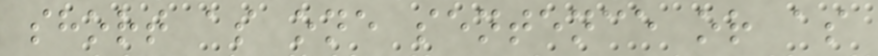short as one sentence or as
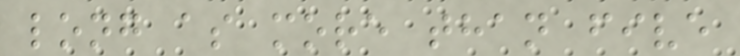long as more than five
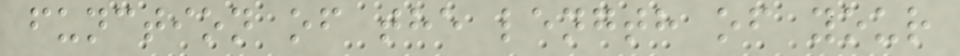function of the length of your
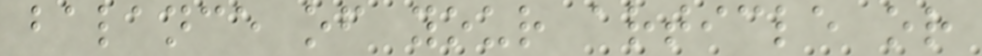balance of your article or
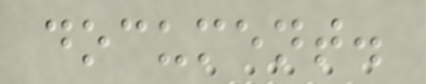document.
